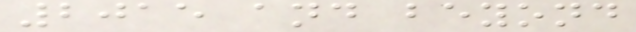2015 and beyond
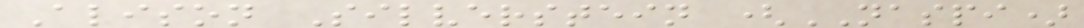Alison Silverstein (NASPI)
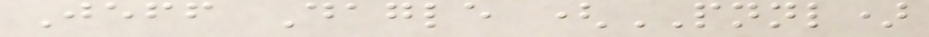Jeff Dagle (PNNL)
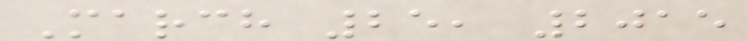March 25, 2015
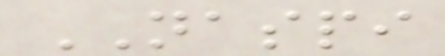NASPI
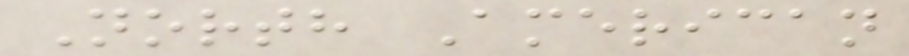North American
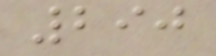290
